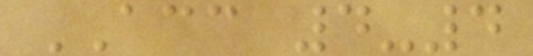ACC 4-4
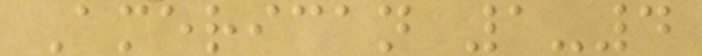American 1-4
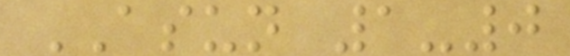ASUN 1-0
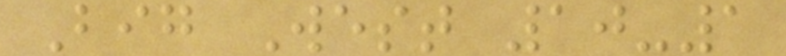Big West 10-1
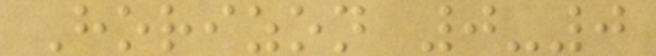Horizon 0-0
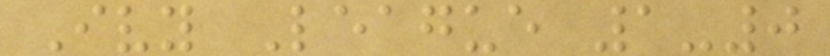Ivy League 1-0
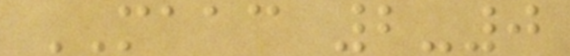MAAC 2-0
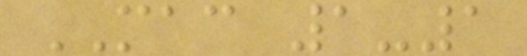MAC 1-1
